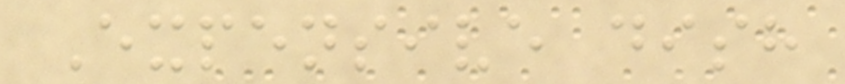Expensive dish
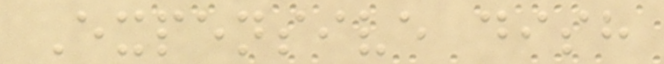Expensive dish
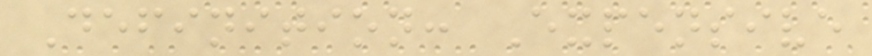Definition: Expensive
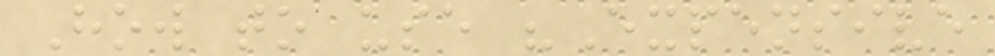How to use "Expensive
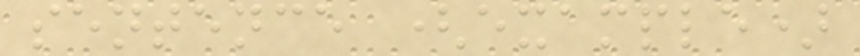sentence (example)
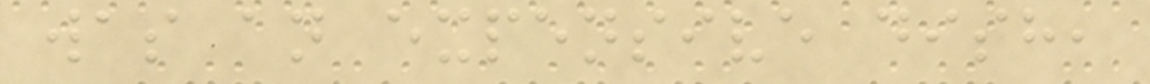was an expensive dish,
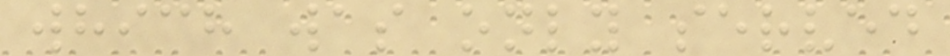which was only served
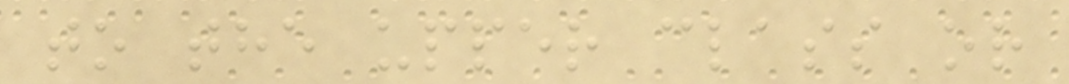to the upper class or
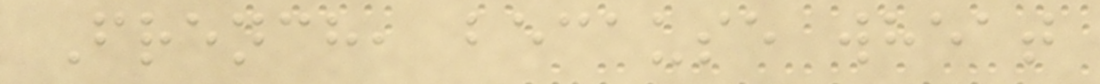French, because wheat
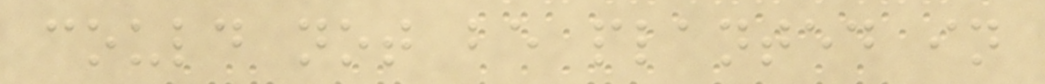could not be planted in
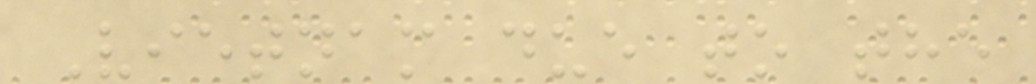Vietnam due to the
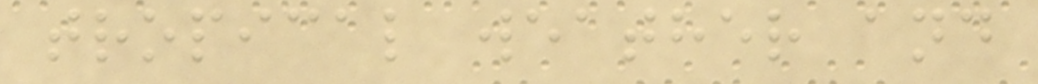tropical weather and
